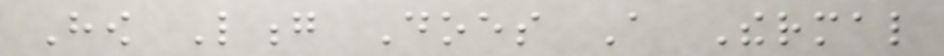How Long Does A Thermal
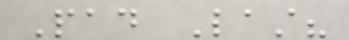Pad Last?
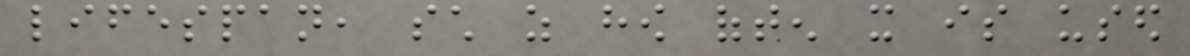lifespan, such as how often it is used
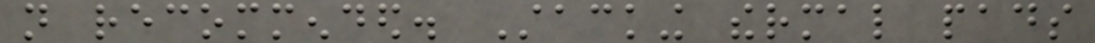not recommended. Stacking thermal pads
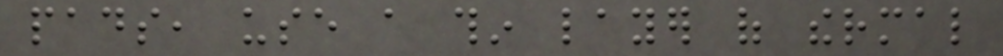pads, use a thin layer of thermal
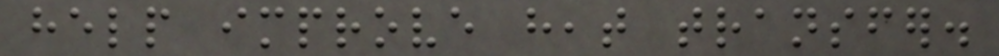help improve heat transfer.
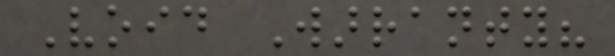Void Warranty?
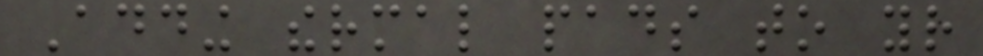Adding thermal pads to your
